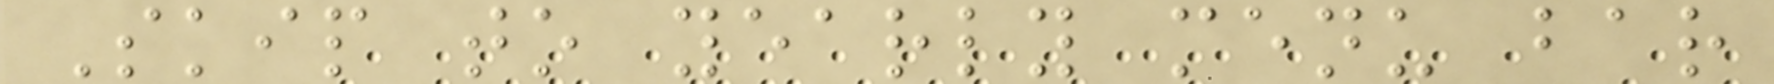Skip to yearly menu bar
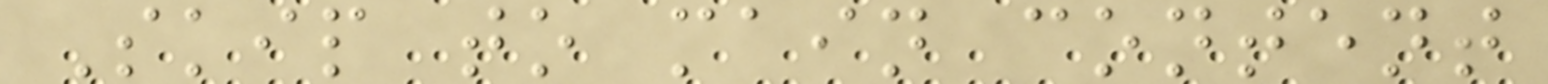Skip to main content
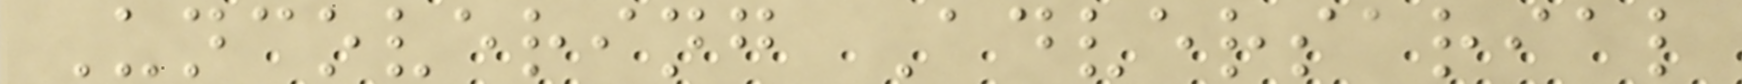Uncovering Adversarial
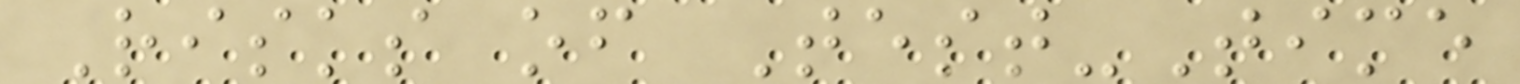Risks of Test-Time
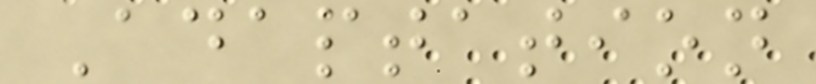Adaptation
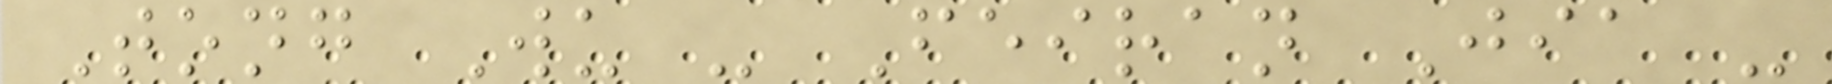Tong Wu - Feiran Jia -
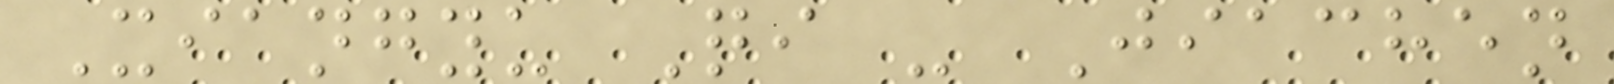Xiangyu Qi - Jiachen
